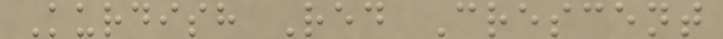Kurdish Red Crescent
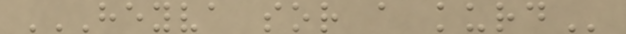HEYVA SOR A KURD
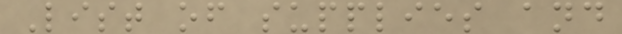List of supplies and
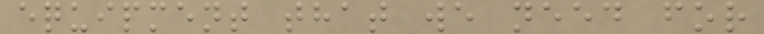equipment that we need for
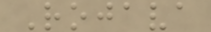Rojava
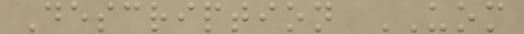Description UOM
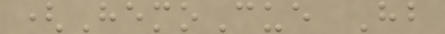(HemoCue Hb
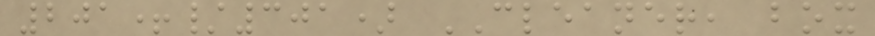201+/301) CLEANER, box
